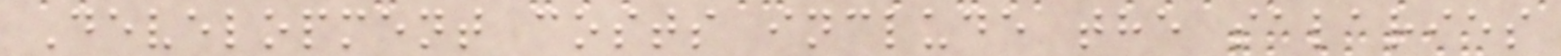Development costs include the salaries
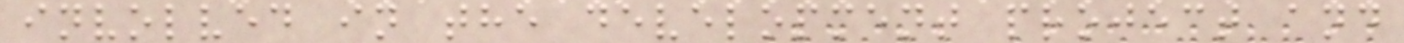involved in the development project and
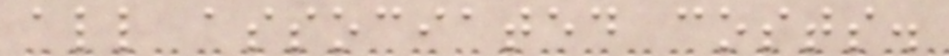all associated costs.
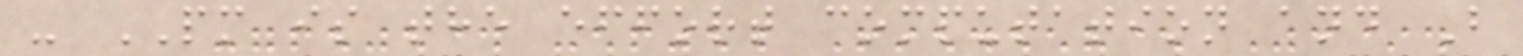- PM is the effort computation and B
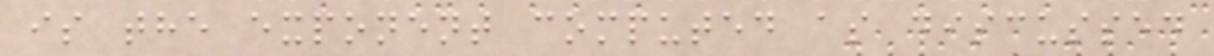is the exponent computed as discussed
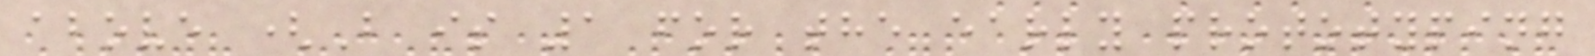above (B is 1 for the early prototyping
